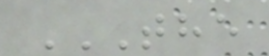THE
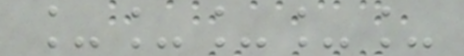_____
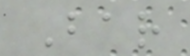Bar
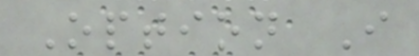Option I
